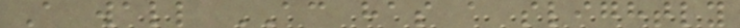A wall AC has a slightly
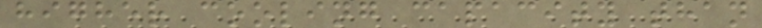higher cooling capacity than
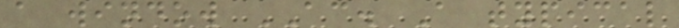a window AC. A typical
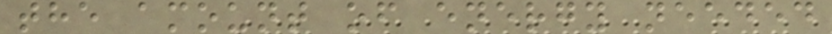the amount of energy needed
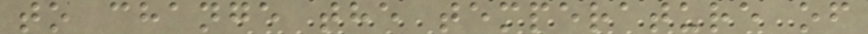to change the temperature of
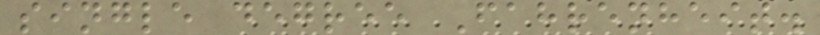single degree Fahrenheit.
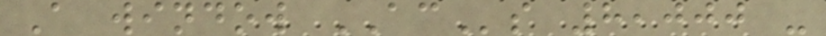A window ACs 8,000 -
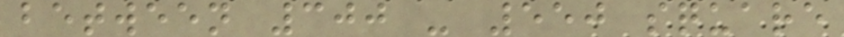between 300 - 550 square
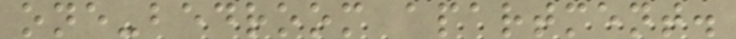one-bedroom apartment.
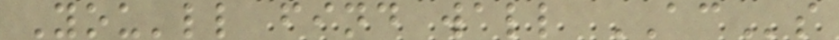You'll find wall ACs
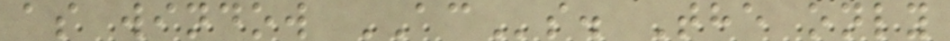as window ACs. The only
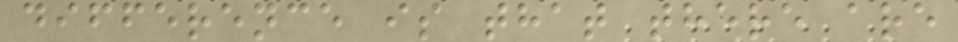difference is that there are
